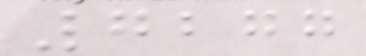7277
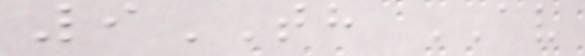9TH AV
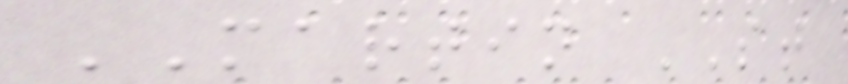MARTIN ST
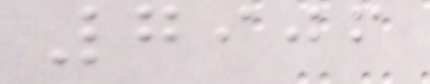7906
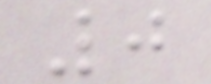0
